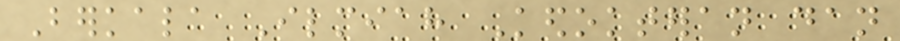Berkala Ilmiah Kedokteran dan
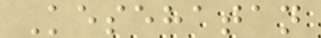Kesehatan
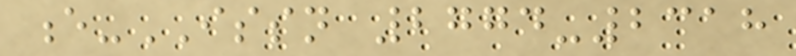e-ISSN 2774-2318
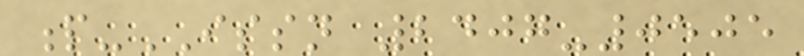p-ISSN 2407-0505
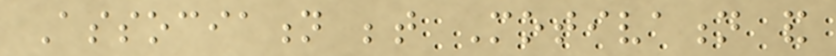Association between Motivation and
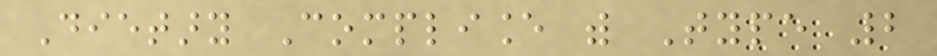Dietary Compliance with Type 2
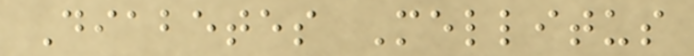Diabetes Mellitus
